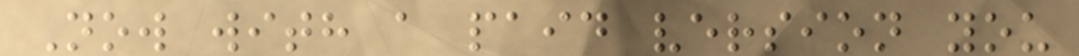Now with a paid version you
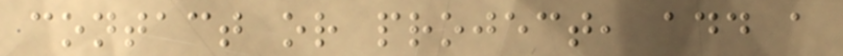contact or project, add a
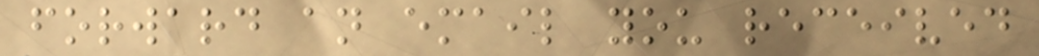forward an email you received
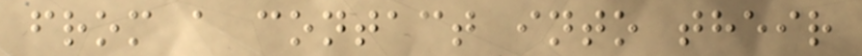from a contact into their
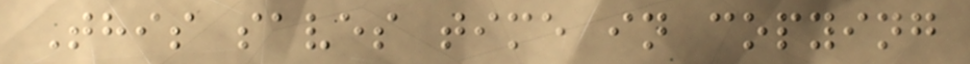This saves time in copying
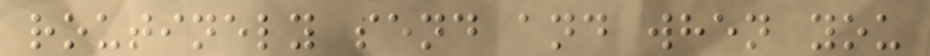routinely send and when you
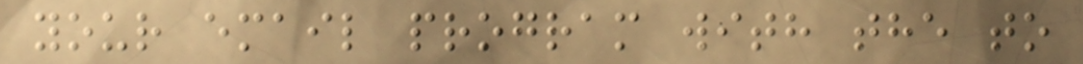your email program with the to
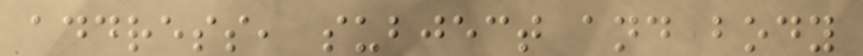address, subject and body
